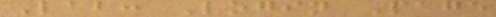Lab: Login Page
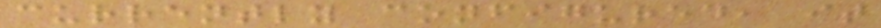currently configured, it
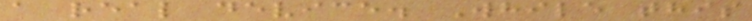a real device. While this
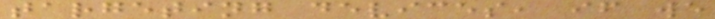targeting devices, if we
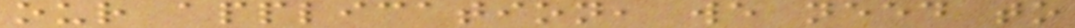our application, we need to
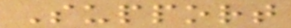Support
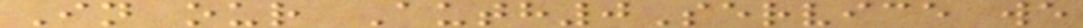In our Auth0Service we
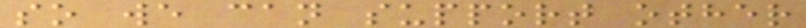so we can support other
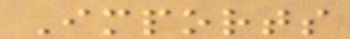Imports
